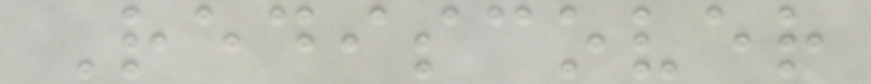Rediscover
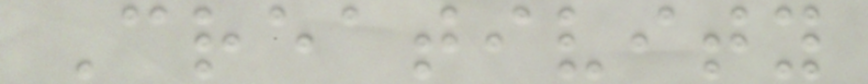Creativity
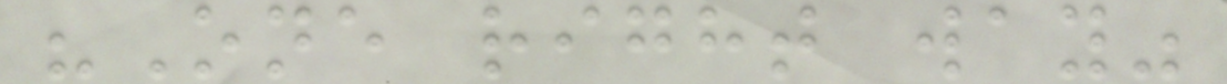"One right way"
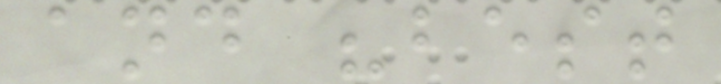and "best
